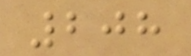208
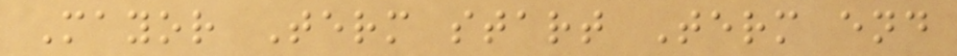Mayor Term start Term end
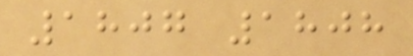1807 1808
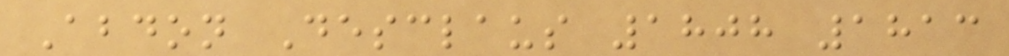Abdon Desclaus 1808 1813
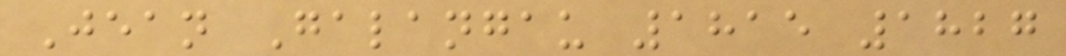Jean Galangau 1815 1827
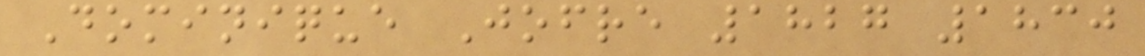Dominique Jofre 1827 1830
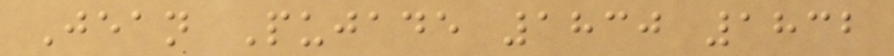Jean Pujade 1830 1832
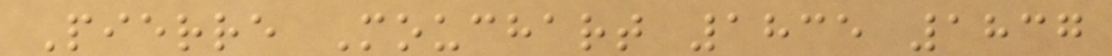Pierre Mouchart 1835 1837
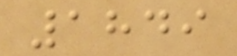1849
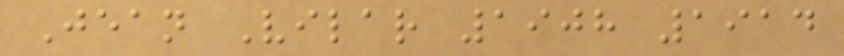Jean Vilar 1908 1914
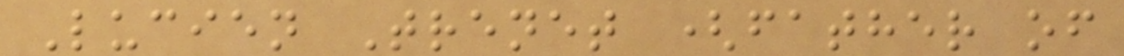Lucien Trenet (father of
